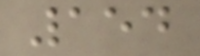154
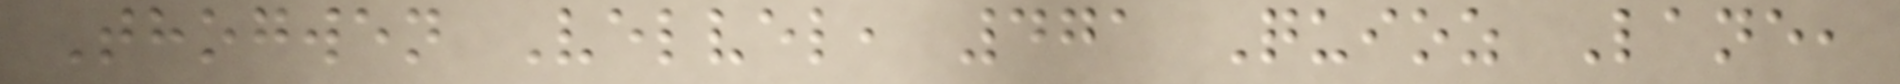Thogwen Velvel, 471 Quioz Lane,
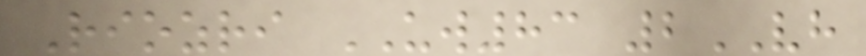Riozri UW83 2VH
